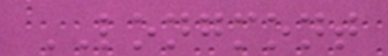LONGMONT
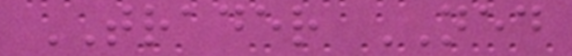TRADER NED
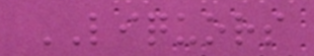LIQUORS
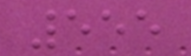555
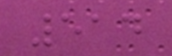514
